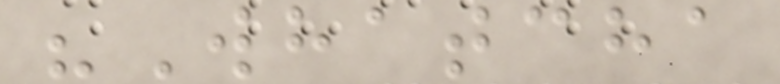"Whatcha
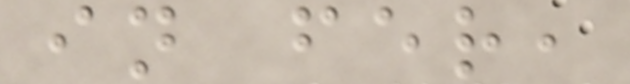in fer,
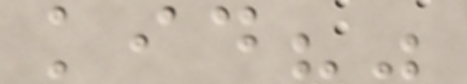kid?"
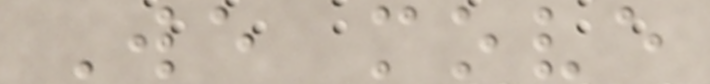We move
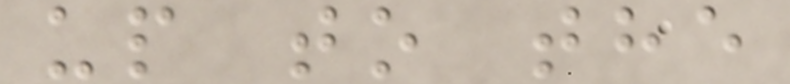up to the
